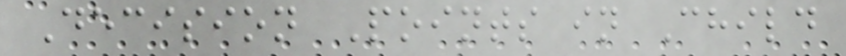Decision Points in Child
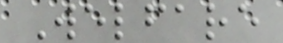Welfare
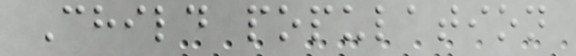Child population
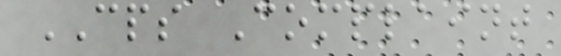CPS Complaint
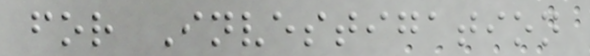for Investigation
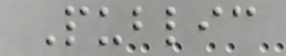Public
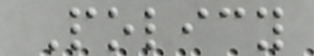Policy
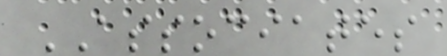ASSOCIATES
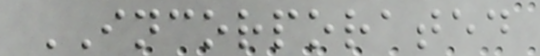INCORPORATED
